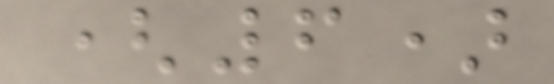(6)
